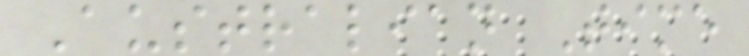Australian Time
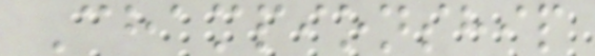Championship
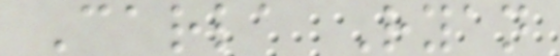Carla Ryan
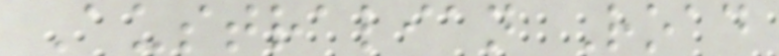Australian Road
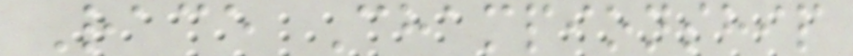Race Championship
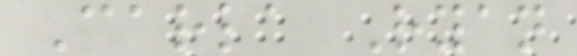Carla Ryan
